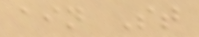ain St
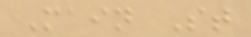Main St
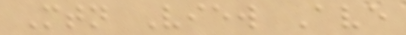Mtn View Ave
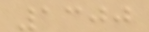1300
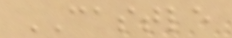CASTLE
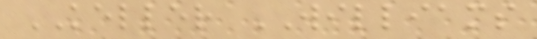KELLER WILLIAMS
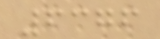6376
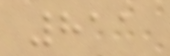811
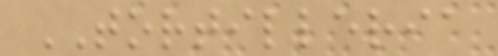TORTILLERIA
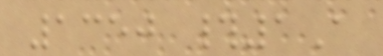1350 #1A
